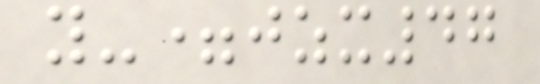y-=jzx47
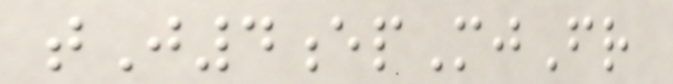tJ4epMjFr
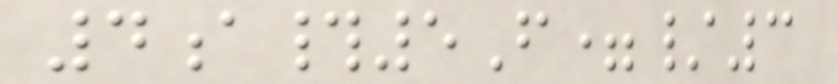4a#5F=/3
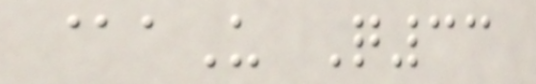@aU Q33
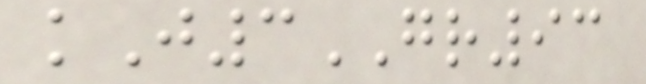kJ3GR93
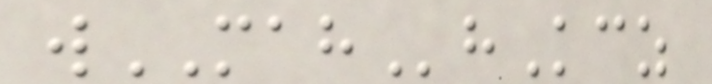wMAHhKcz
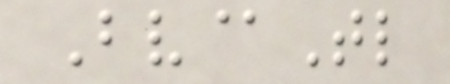Bv@Tl
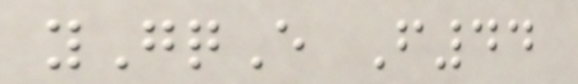yGqE F44
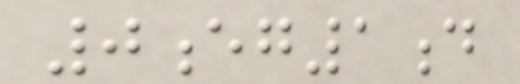0eg1d
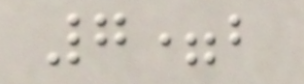7=b
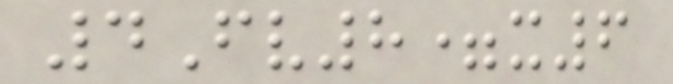4Fv8=x6
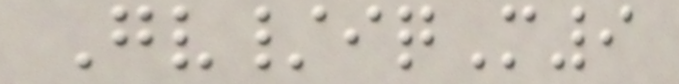Gv/iqM9
